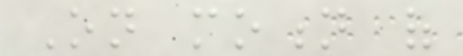On motion of
